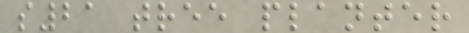s21 tree planter
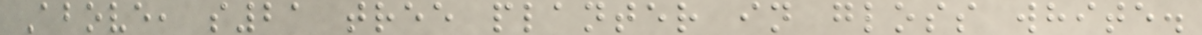Above, s21 tree planter in gloss white.
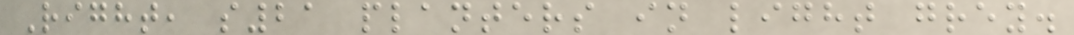Right, s21 planters in light grey.
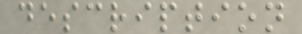description
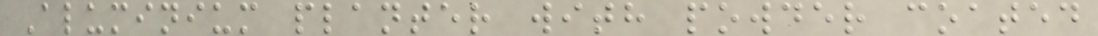Aluminium planter with powder coated
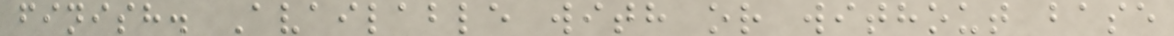finish. Available with or without base
